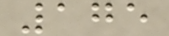175
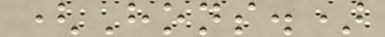(Hons.)
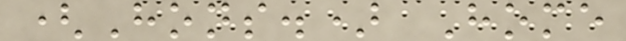(Hons.) Home
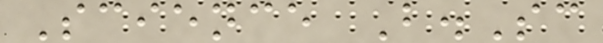Science B.Sc
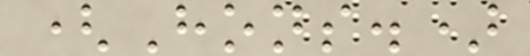(Hons.)
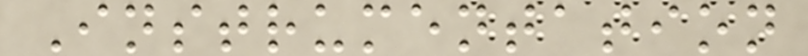Instrumentation
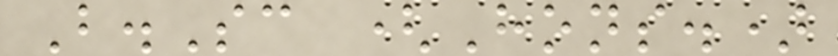B.Sc (Hons.)
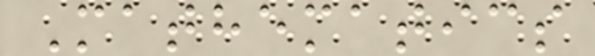Mathematics
